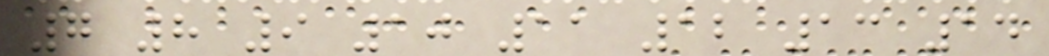7 8 9 10 11 12 13 14
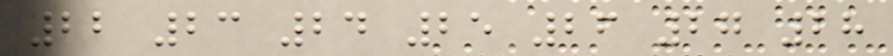22 23 24 25 26 27 28
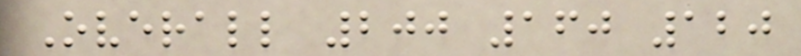Overall 200 160 120
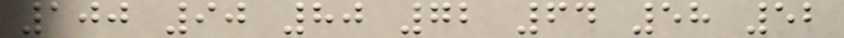100 90 80 72 64 58 52
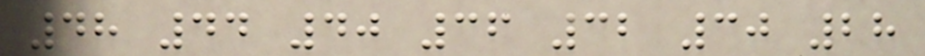48 44 40 36 32 30 28
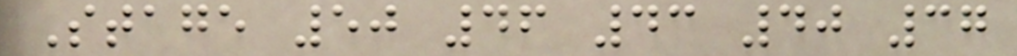Stage 50 46 43 40 37
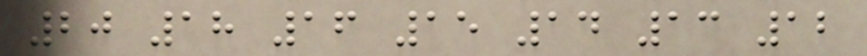20 18 16 15 14 13 12
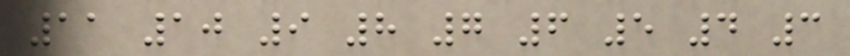11 10 9 8 7 6 5 4 3
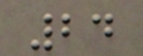24
